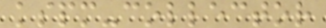kspm-collector
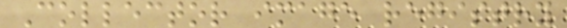Collector image registry
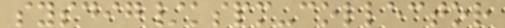sysdig/kspm-collector
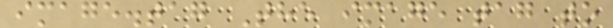image.tag The image tag to
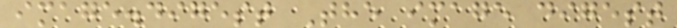image.digest The image digest
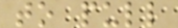to pull
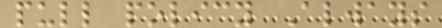pull policy Always
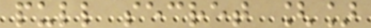pull secret []
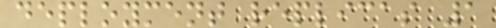deployment replicas 1
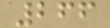266
